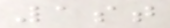1st
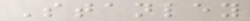Stanley
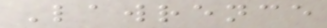Lawrence
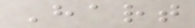Hart
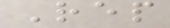Rep
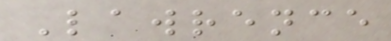Lawrence
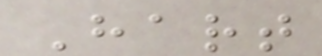Hart
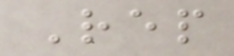Rep
